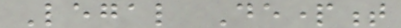Legal Department
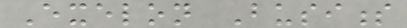Exelon Business
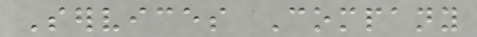Services Company
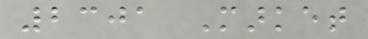2301 Market
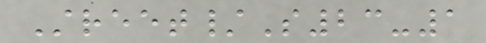Street/S23-1
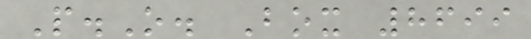P.O. Box 8699
